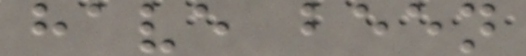have been
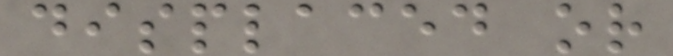displaced or
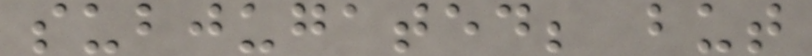subjugated; but
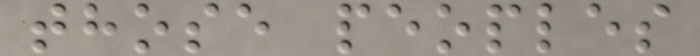those peoples
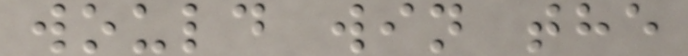would win the
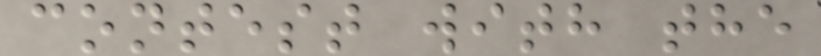contest with the
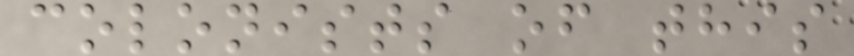colonists of this
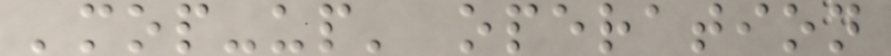'mop-up' operation
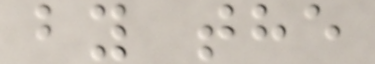by the
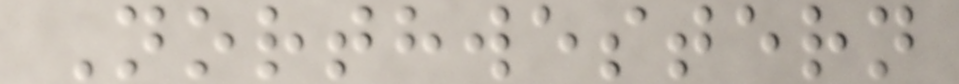Northwestern
